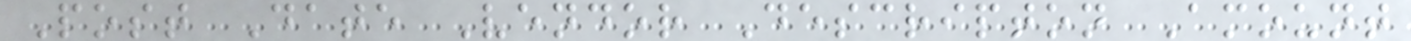Post Date Vendor Descripton Amount
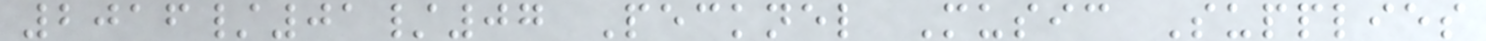2016/01/07 Pecknel Music Supplies
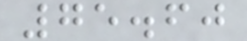75.60
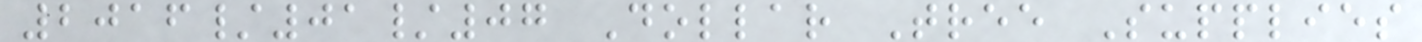2016/01/07 Dollar Tree Supplies
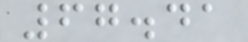67.41
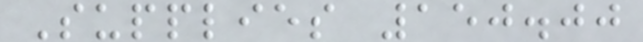Supplies 150.00
